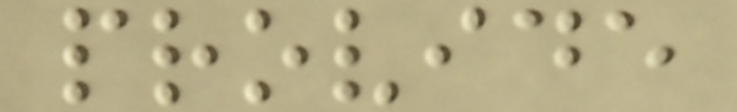provide
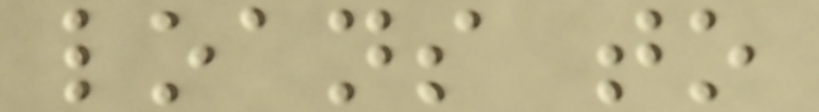loans to
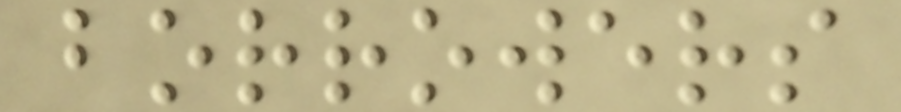borrowers
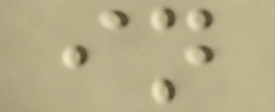in
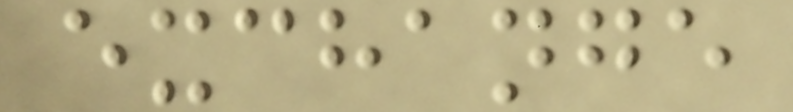exchange
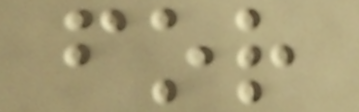for
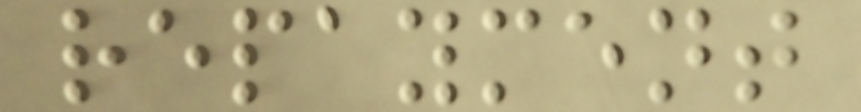repayment
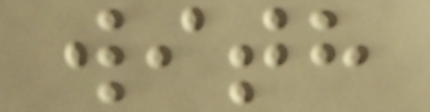with
